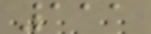111
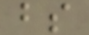bs
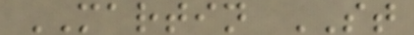MARTIN ST
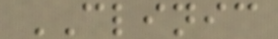CLINIC
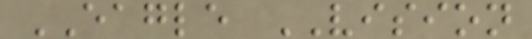EAGLE VISION
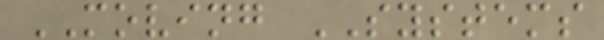MOVING SYSTEMS
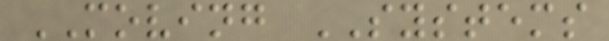MOVING SYSTEMS
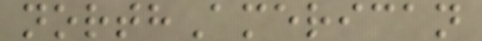northAmerican
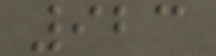923
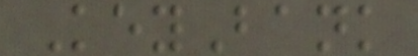KeyBank
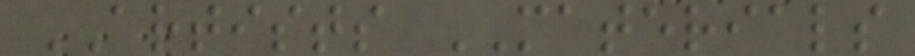ARTISTS MATERIALS
